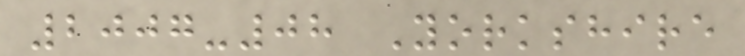2007-08 Yorkshire
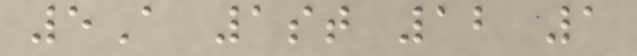5A 1st 12 1
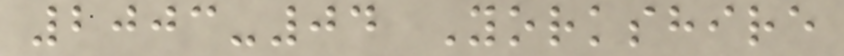2003-04 Yorkshire
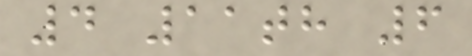4 11th 6
